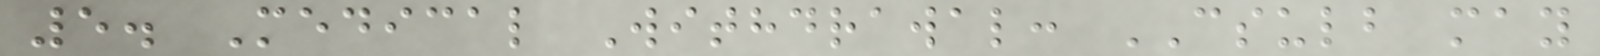5. Medical Withdrawal: CSULB may
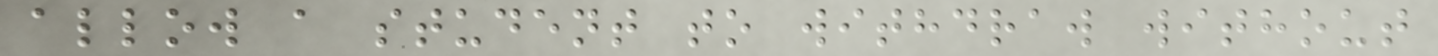allow a student to withdraw without
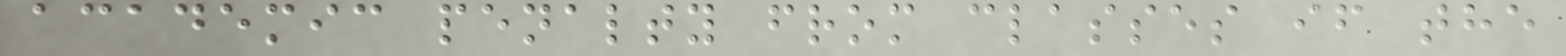academic penalty from classes if the
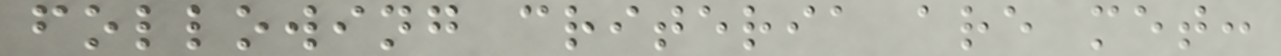following criteria are met:
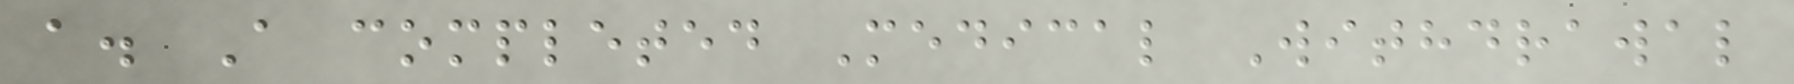a. A completed Medical Withdrawal
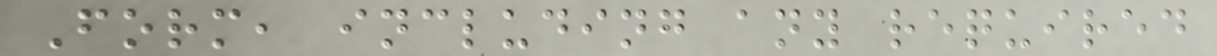Form, including any required
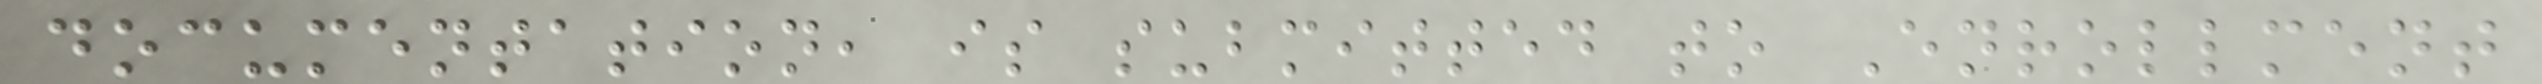documentation, is submitted to Enrollment
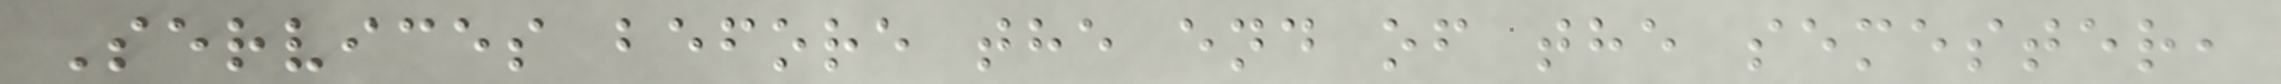Services before the end of the semester,
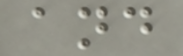and
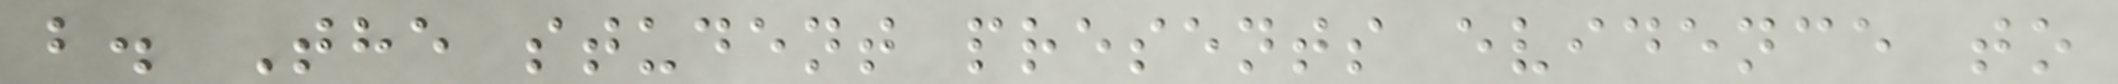b. The student presents evidence to
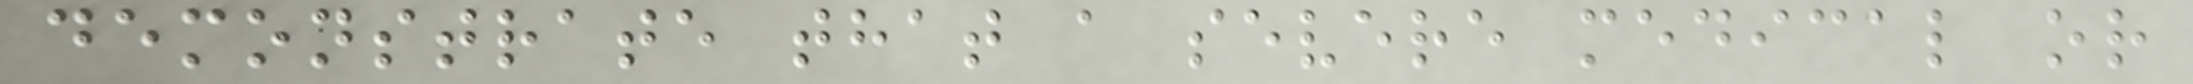demonstrate that a severe medical or
